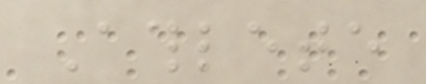Athlete
